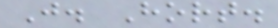J. Hort.
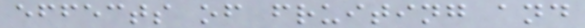effects of fruiting and
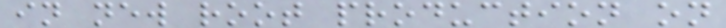in new root production on
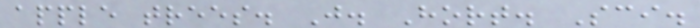apple trees. J. Hort. Sci.
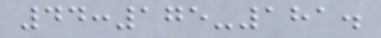44:175-181.
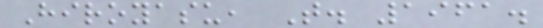Hiroyasu, T. 1961.
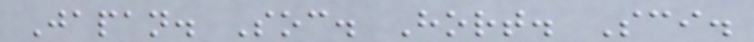Japan. Soc. Hort. Sci.
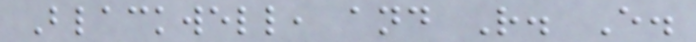Blackwell, and R. E.
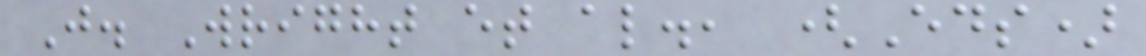J. Wright et al., (Eds)
